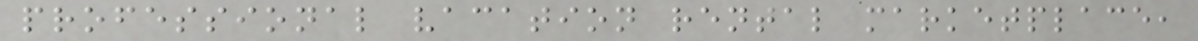professional vacation rental marketplace,
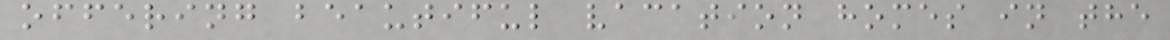offering beautiful vacation homes in the
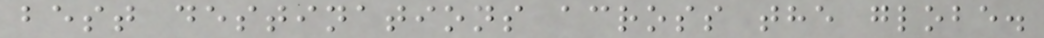best destinations across the globe.
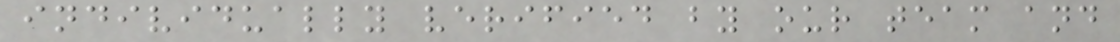individually verified by our team and
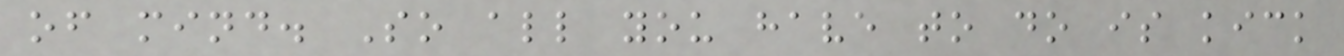of mind. So all you have to do is kick
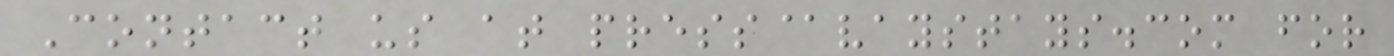Contact us at press@vaystays.com for
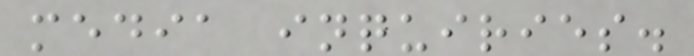media inquiries.
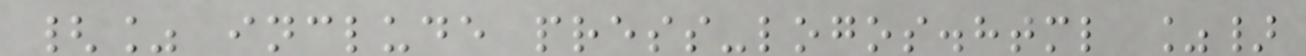{% include press-logos.html %}
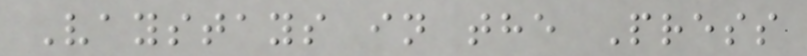Vaystays in the Press
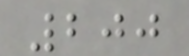200
